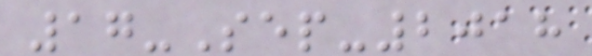17-Sep-2018
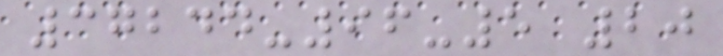37244-96-5 20
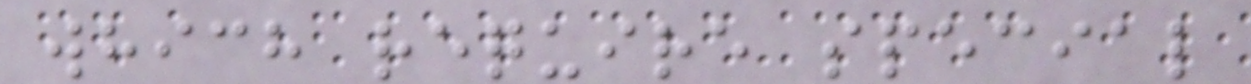which require special
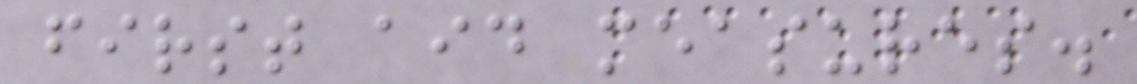first aid measures.
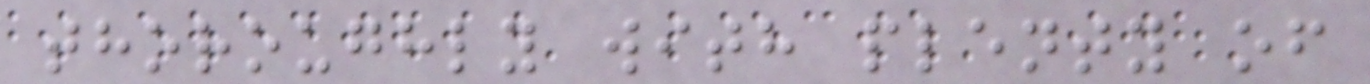thoroughly with plenty of
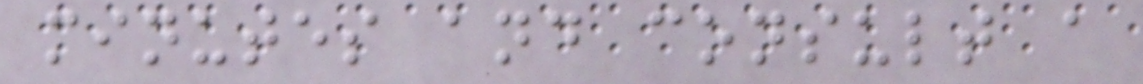minutes and consult a
